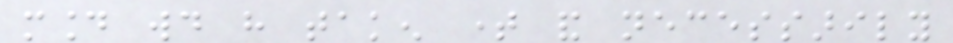mound would have taken time and necessarily
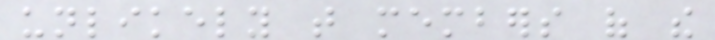unlikely that members of the
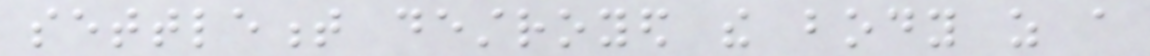settlement destroyed the body as a
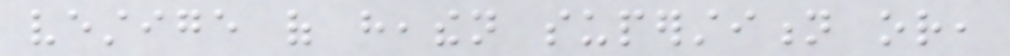vestige of heathen superstition or,
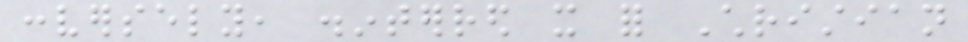conversely, disinterred it for Christian
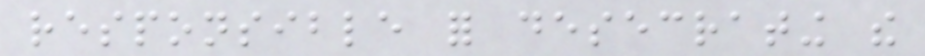responsible for desecrating the
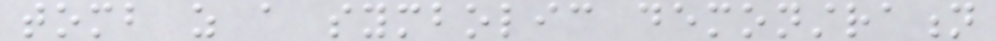tomb as a symbolic demonstration
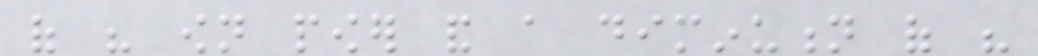of his own power and a diminution of his
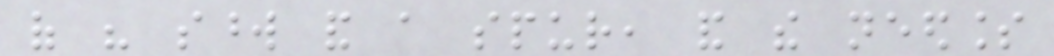of his sword and a spur, and the needless
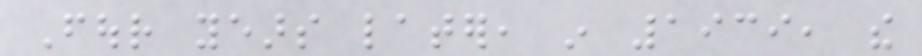Four years later, in 1939, the
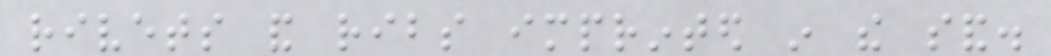rivets and ribs imprinted in the sand.
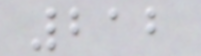212
